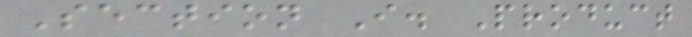Section I. Product
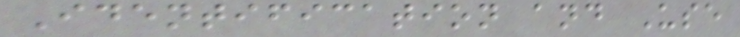Identification and Use
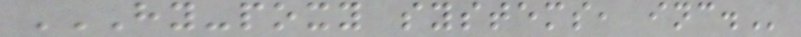HY-POXY SYSTEMS, INC.
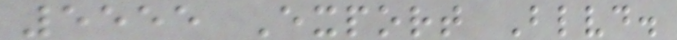5555 Export Blvd.
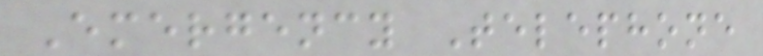Emergency Telephone
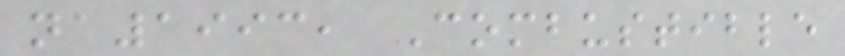na1993, Combustible
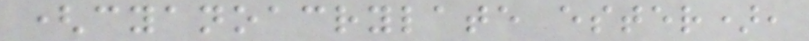(cyanoacrylate ester),
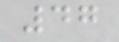47
